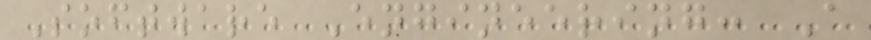Software Engineering: A
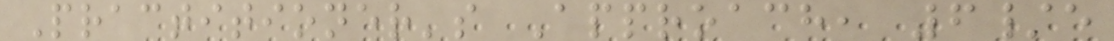Practitioner's Approach, 6/e
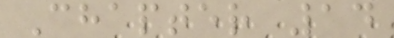Chapter 14
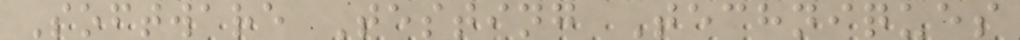Software Testing Techniques
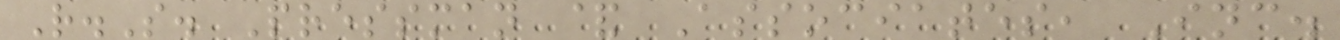R.S. Pressman & Associates, Inc.
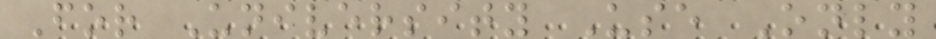For University Use Only
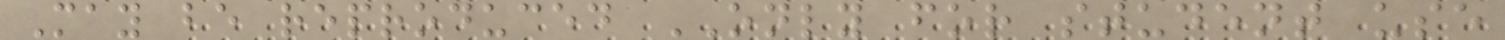May be reproduced ONLY for student use
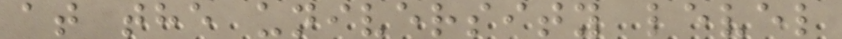at the university level
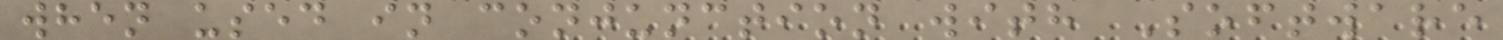when used in conjunction with Software
